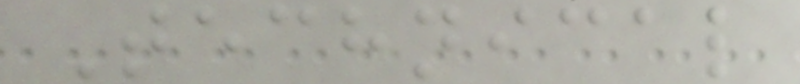Technical
